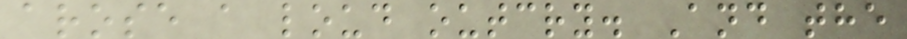arose a loud outcry. And the
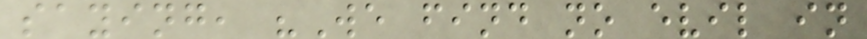saying, "We find no evil in
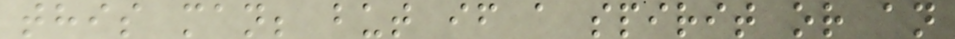this man; but if a spirit or an
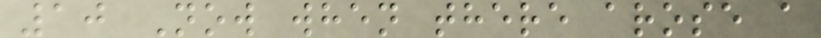10 Now when there arose a
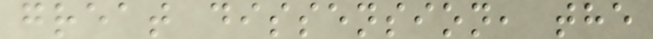great dissension, the
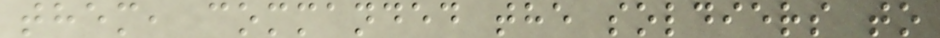them, commanded the soldiers to
